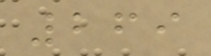269
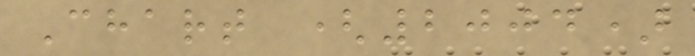Chart (2004)
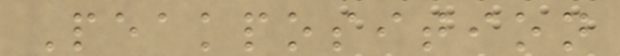Peakposition
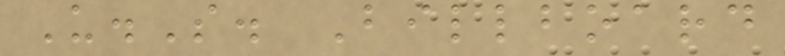U.S. Billboard
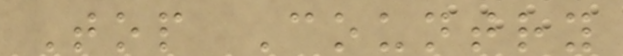Top Country
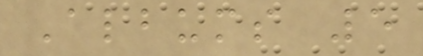Albums 5
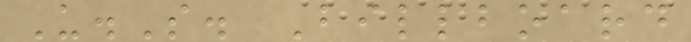U.S. Billboard
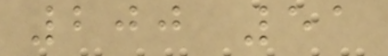200 51
